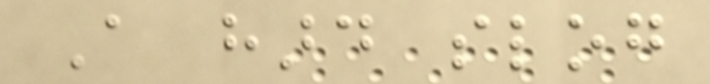A hard slog
